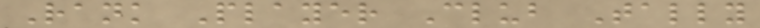Rank Player Club Tally
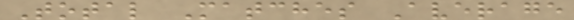Total Matches Average
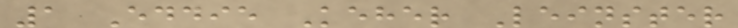1 Eddie Keher Leinster
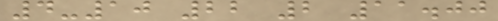4-10 22 2 11.00
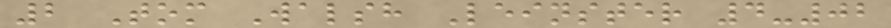2 Tom Walsh Leinster 4-02
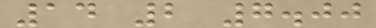14 2 7.00
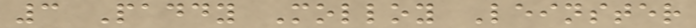3 Paddy Molloy Leinster
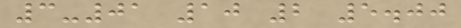3-01 10 2 5.00
